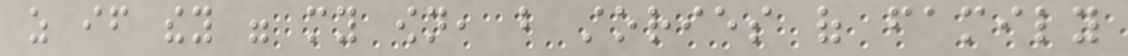as if they were my own, but stories of family
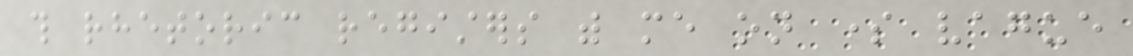this rhetoric registers with me on some vague
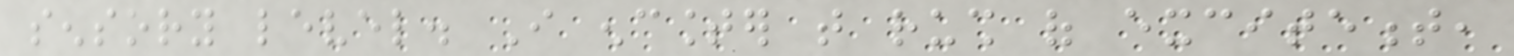sensory level. I encounter that rush of excitement,
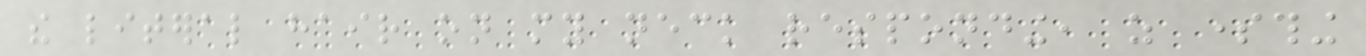the literal hair on my neck responding, as something
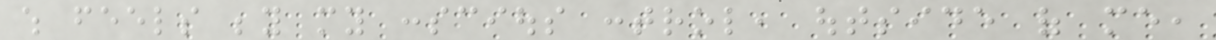which feels beyond my conscious control, outside of me,
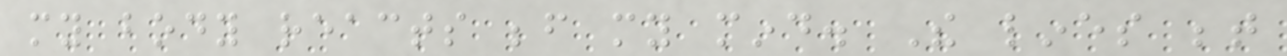my body reacts before my mind. The lines between
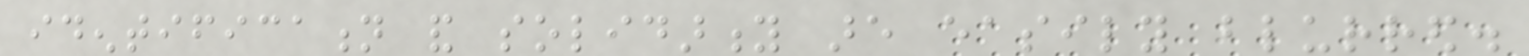identification and solidarity are easily blurred.
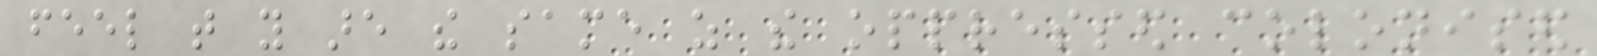feel that you are the same as the oppressed colonised
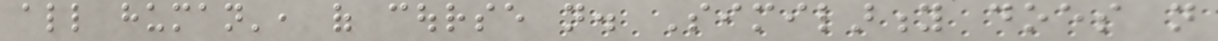all human', of course not. Similarity does not
